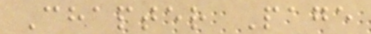Chapter Page
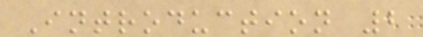Introduction 2
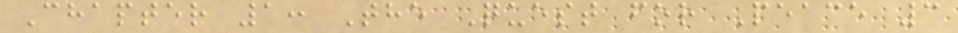Chapter 1: The Quest for Peace 3
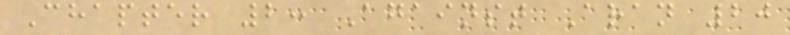Chapter 2: Against Aran 20
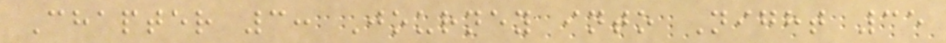Chapter 3: Journey into Night 35
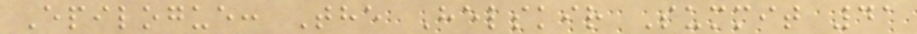Epilogue: The Helskir Summit 41
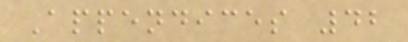Appendices 42
